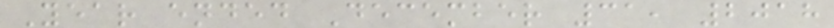Year ended December 31, 2018
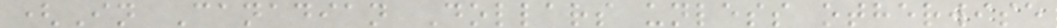(In Canadian Dollars unless otherwise
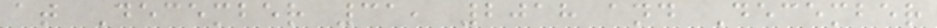at December 31, 2018 and December
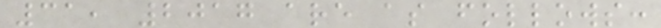31, 2017 are as follows:
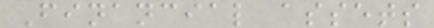Financial assets
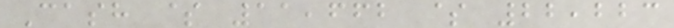Cash $ 11,662 $ 22,223
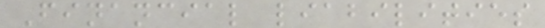Financial liabilities
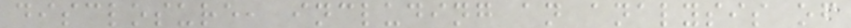disclosure, including an analysis of
